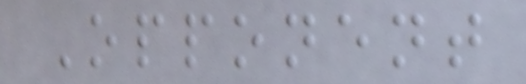Opponent
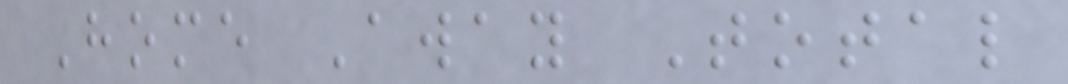Home Away Total
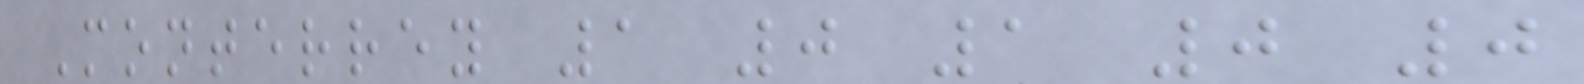Monterrey 1 0 1 0 0
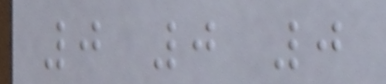0 0 0
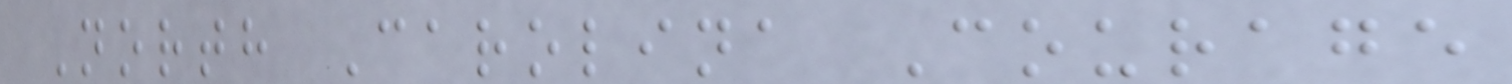North Carolina Courage
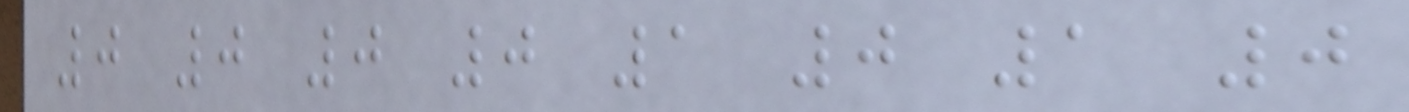0 0 0 0 1 0 1 0
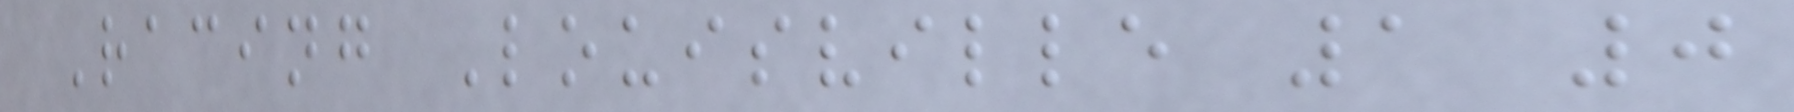Racing Louisville 1 0
